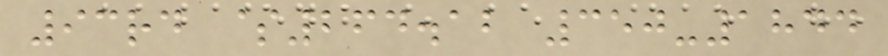93rd $264.12 350-1844
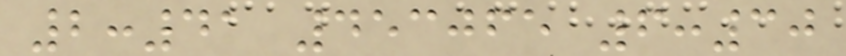2:41 453065 6:30
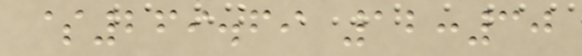$269.69 12:30
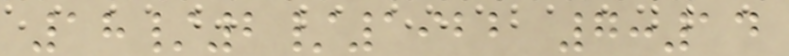18/2/1922 7:14
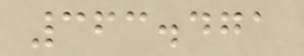363.471
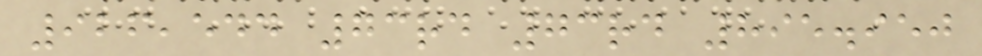926,544 73rd 73rd 895.950
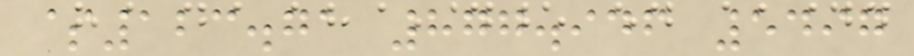$123.71 877.946 5497
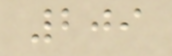209
